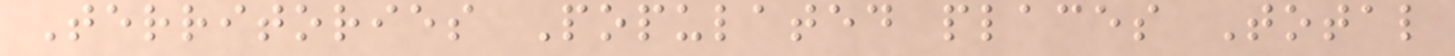Territories Populated places Total
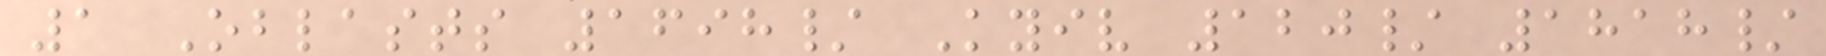1 Oblasts 1698/ Kyiv 120/ 1818/
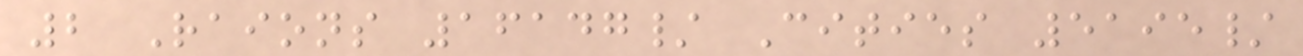2 Raions 16147/ Cities 5195/
